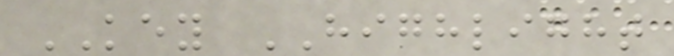KEY HIGHLIGHT
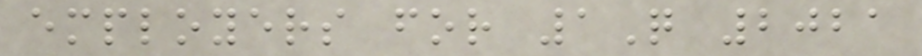employers for 1Q 2021
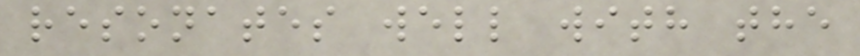resonates well with the
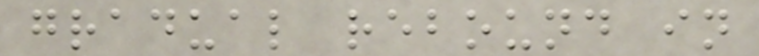gradual rebound in
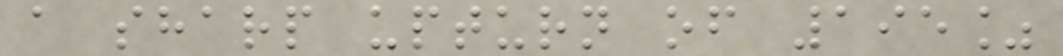a sharp upturn of 195%
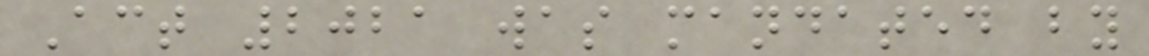Act 2021 was mandated by
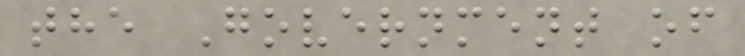the Government of
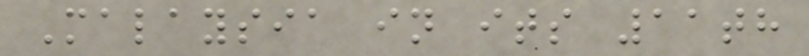Malaysia in its 11th
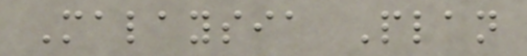Malaysia Plan
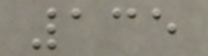135
